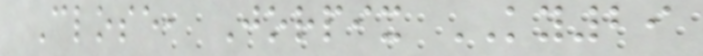Close, Jorpix KY29
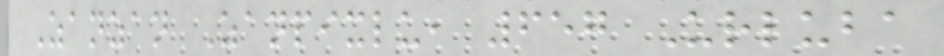Zanzan Zanpixlu, 657 Urluba
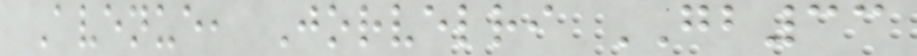Avenue, Jorvelri GB33
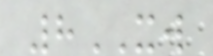8XW
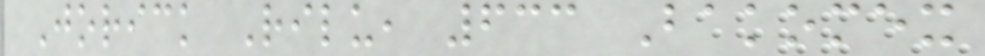Jorick Rilu, 633 Bakomex
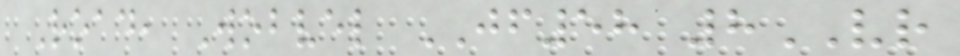Road, Wobvel JF58 8VR
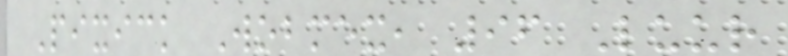Pixick Wobmex, 96 Luur
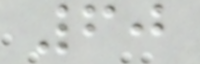60
